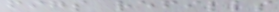figs refills
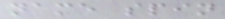name spin
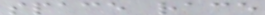space race
